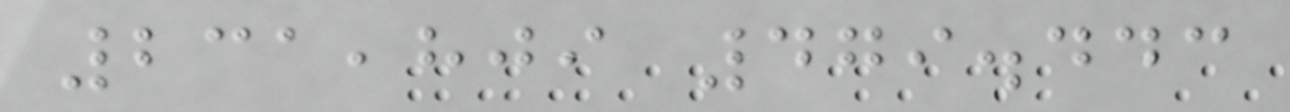231,809 479.443
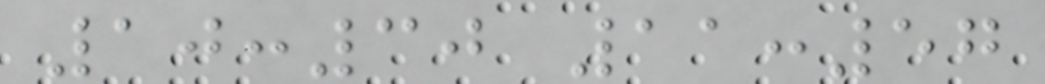10:30 11:57
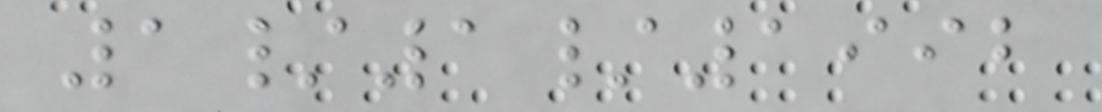1/1/1992
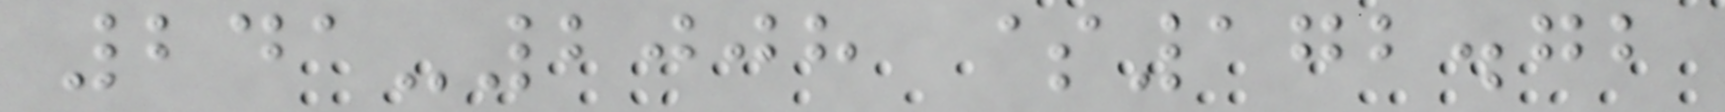241-2008 $172.72
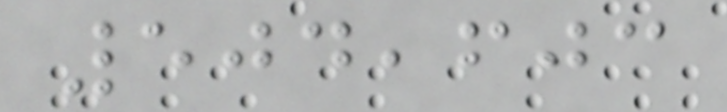504,603
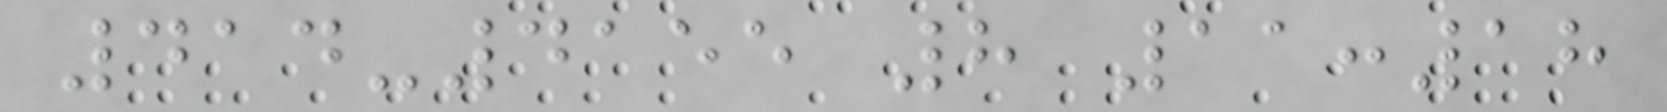414-4155 8 11:18
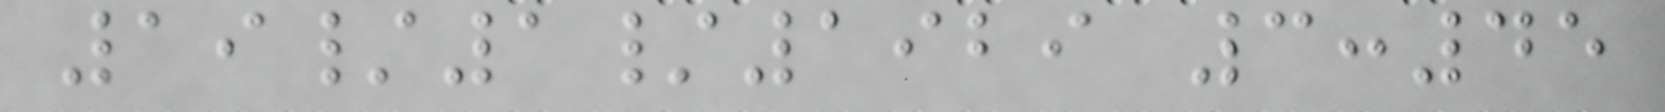19/1/1929 3:45
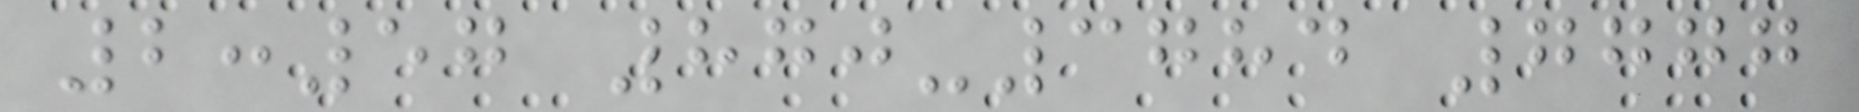2:57 870-3784 7777
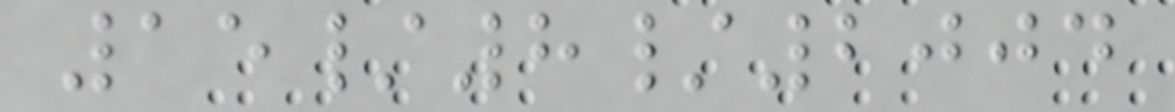15/8/2004
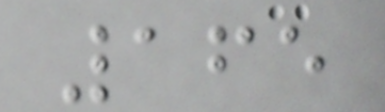165
